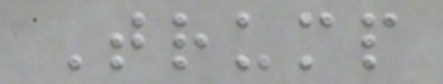Trump
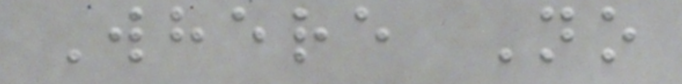Where No
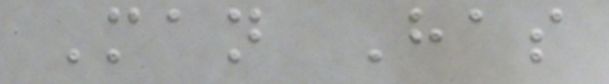Man Has
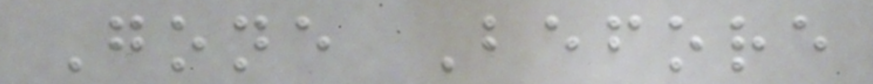Gone Before
